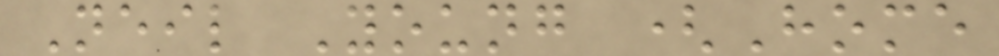Neil Young (Home
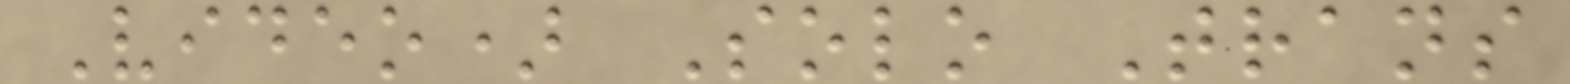Video) Solo Trans
